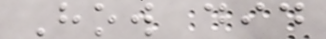How did
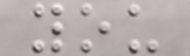you
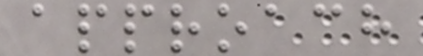approach
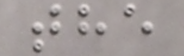the
